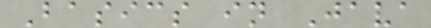Basics in Java
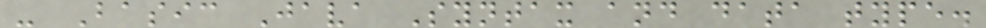- Basic Java Syntax and data type.
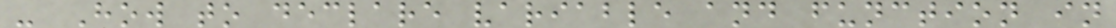- How to declare variable and function in
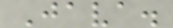Java.
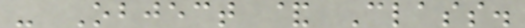- Object & Class.
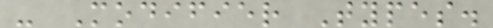- Modifier Types.
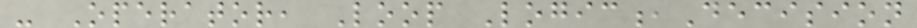- Operator, Loop Logic,Decision
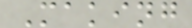Making
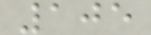105
